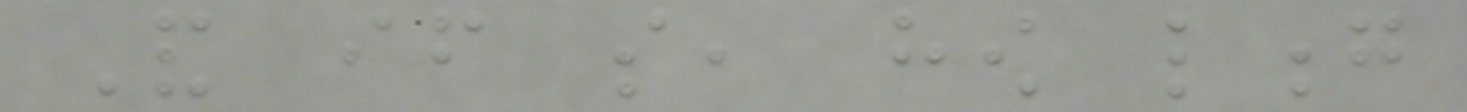And if so, how long
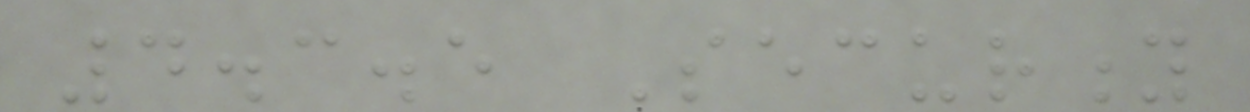4.3.5 Security
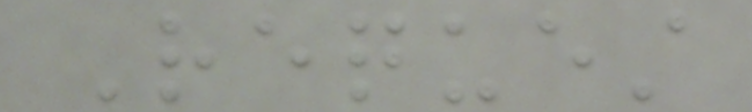Request
